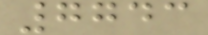7743
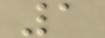1
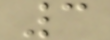3
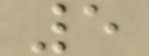5
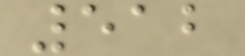512
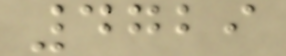4729
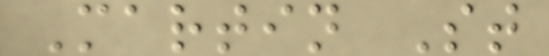Martin St
